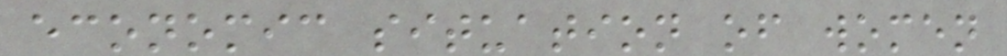economic situation of women
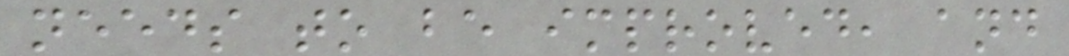needs to be improved, and
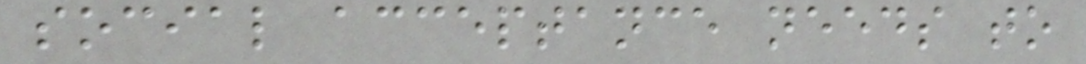social acceptance needs to
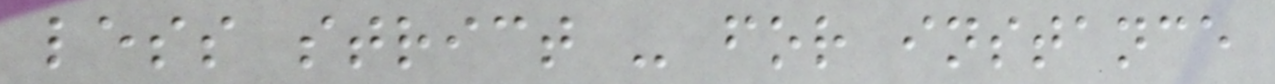less strict - for instance
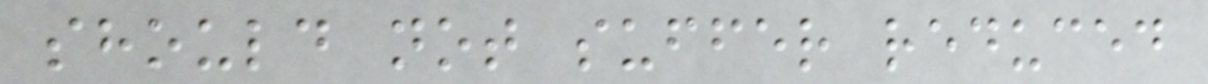should not suffer reduced
